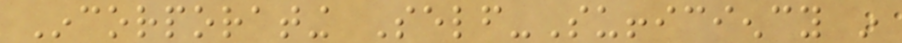Incorporating Self-Sufficiency in
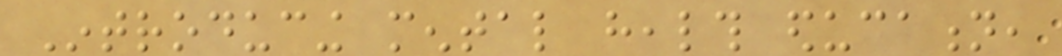Introducing mental health education,
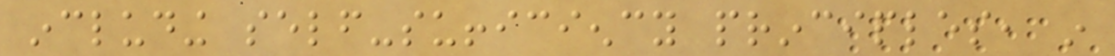including self-sufficiency principles, in
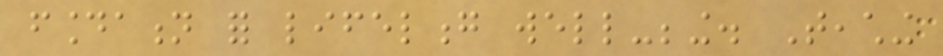foundation for lifelong well-being. Teaching
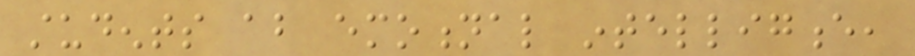students about emotional intelligence,
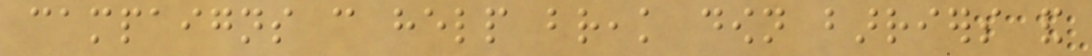campaigns can help break down barriers and
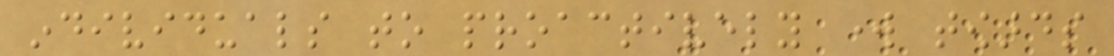individuals to proactively work towards
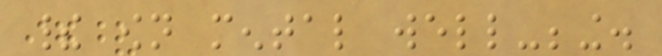their own mental well-being.
